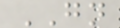GN
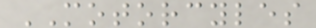MOTORCYLES
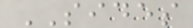SIDES
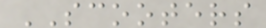SCOOTERS
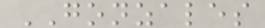GONZALES
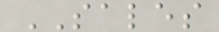SALES
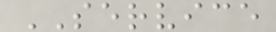SERVICE
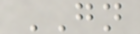GN
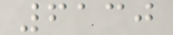6130
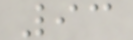93
